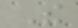The
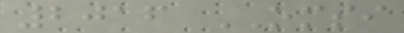2016 OMSI
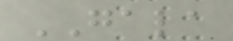GALA
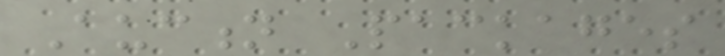Auction Packages
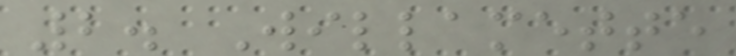2. Willamette
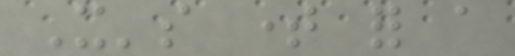It's time for a
